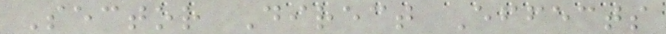Sector Direct Effects
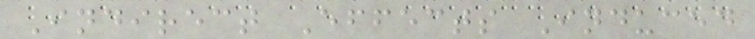Indirect Effects Induced
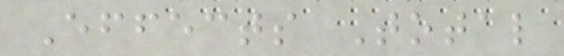Effects Total
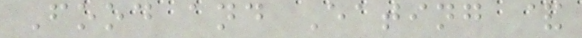Food and Eating &
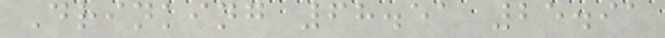Drinking 68.51 25.91
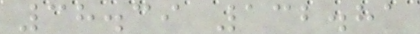38.39 132.81
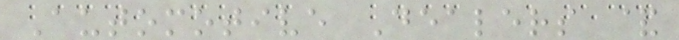Automotive Dealers &
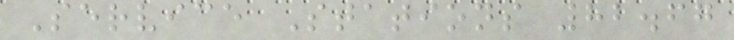Service Stations 82.67
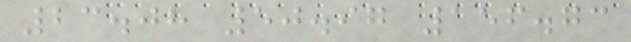23.08 50.97 156.73
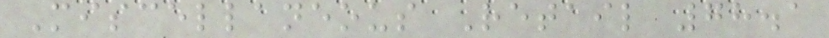Miscellaneous Retail 78.1
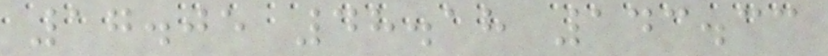17.05 48.18 143.33
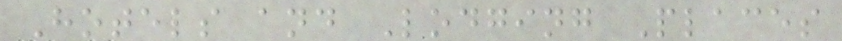Hotels and Lodging Places
